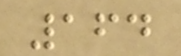164
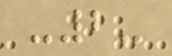-2-
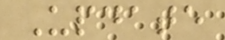Update
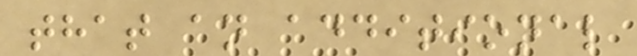that an additional
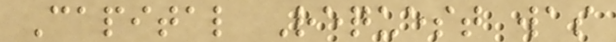Capital Request was
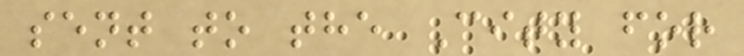sent to the City for
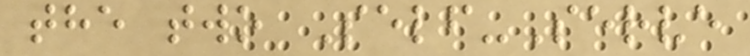the two Self-Serve
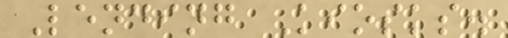Lending Kiosks.
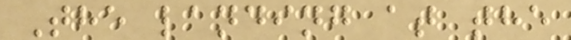The landing at the
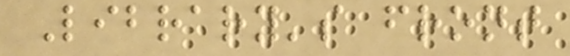Library's front
